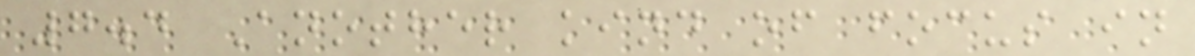7.4 Another kind of focus in
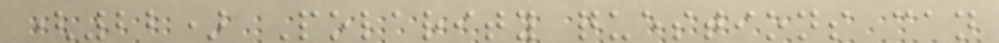(22) Polarity questions can
